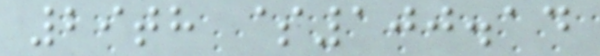29th $100.14
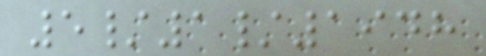5/1/1948
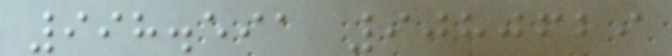998.591 9080629
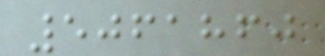5061860
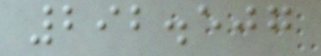292.507
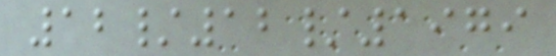12/12/1979
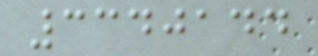3340144
